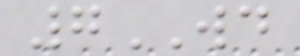7WD
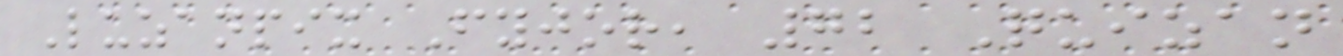Luzanpix Fyjor, 72 Quizan
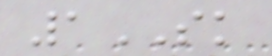1SK
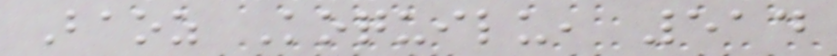Baoz Koquilu, 514
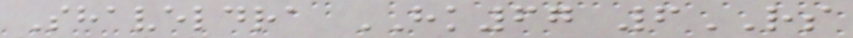Shaveldra HK67 6RS
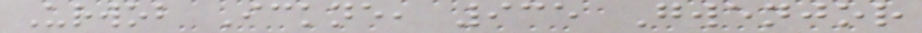Urwob Ickne, 935 Gwenjor
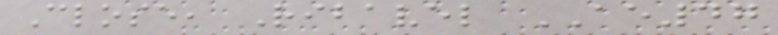Close, Ribavel AE47
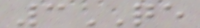3QE
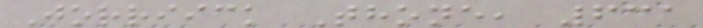Jorriick Thone, 631
